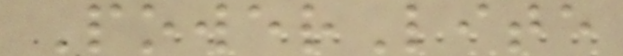PowerLite
